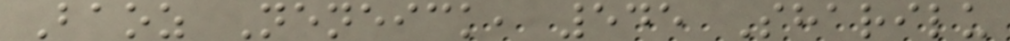Baoz Neneick, 545 Sharilu
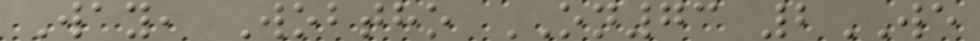Way, Wobtho ON73 2WE
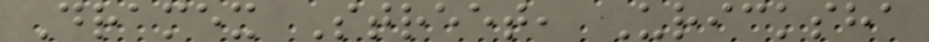Dramex Street, Uricksha
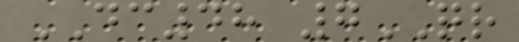DC48 7QR
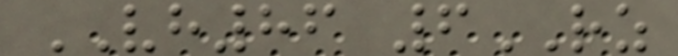VH86 6RZ
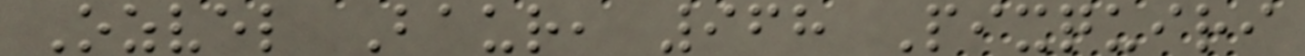Ozvel Baur, 968 Pixquiri
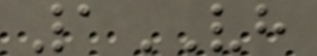1VH
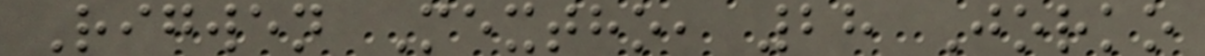Rigwen Mextho, 28 Jorko
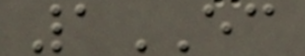1EC
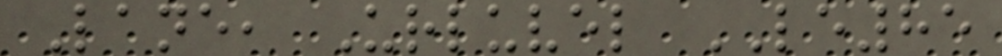Lane, Urluvel LE85
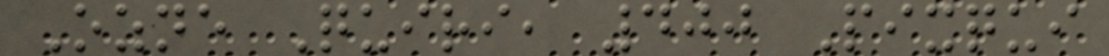Ozne Quiri, 400 Pixqui
